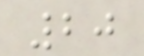20
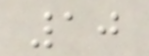10
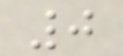0
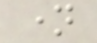name
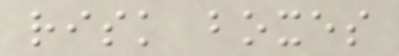risk boxes
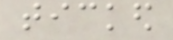ticked
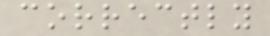correctly
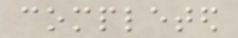completed
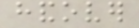handover
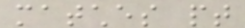matches pt
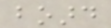board
